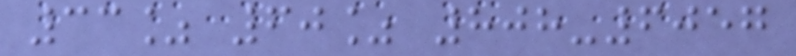33% 60% 808-6057
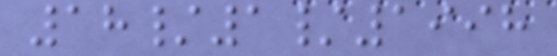18/1/1998
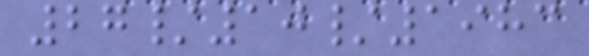27/10/1983
